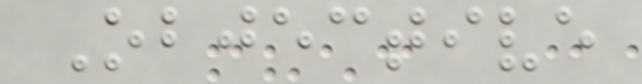Objective
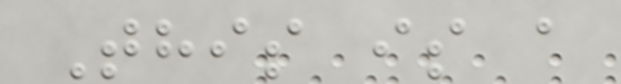This is a
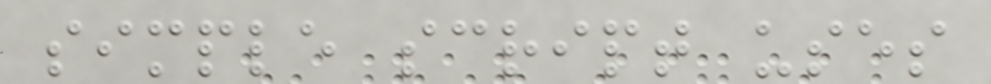simple script uses
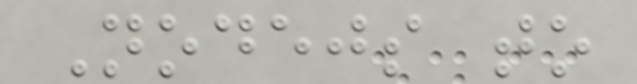Nodejs to
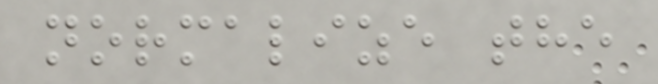normalize the
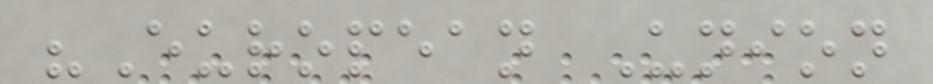"European Union
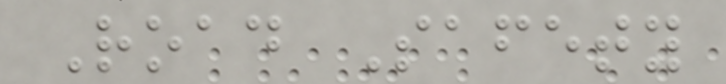Road Safety
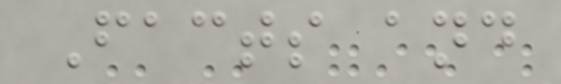Facts and
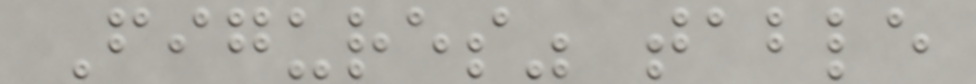Figures" table
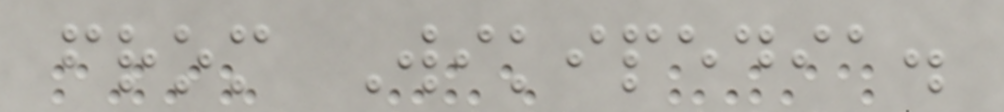from Wikipedia.
